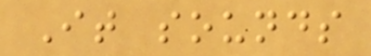It sounds
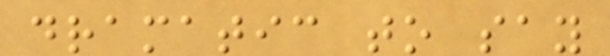dramatic to say
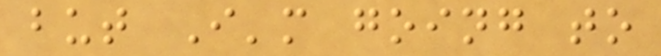but I'm going to
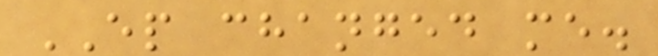EP changed me.
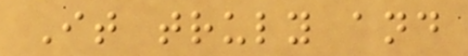It truly and
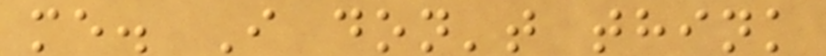me. I don't think
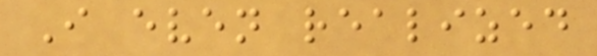I even realized
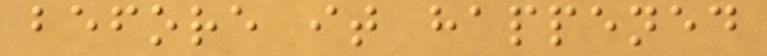before it happened
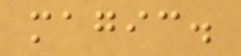magic.
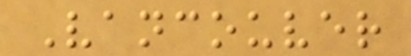Vancouver
